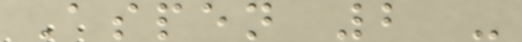Aspen 2 -
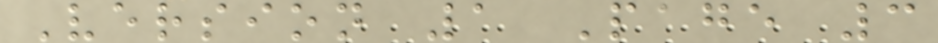Version 1 Page 3
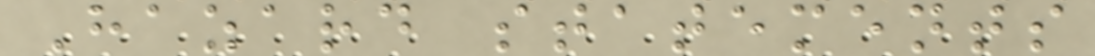Hazard statements
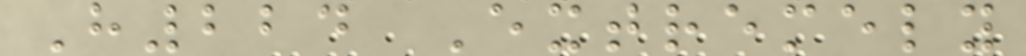H224 Extremely
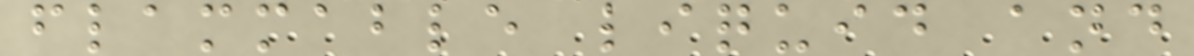flammable liquid and
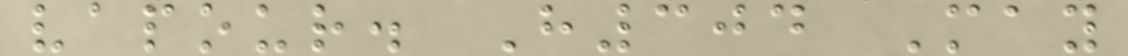vapour. H304 May
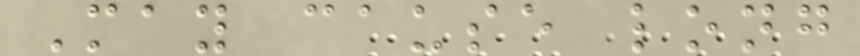May cause long
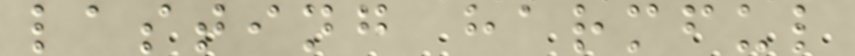lasting harmful
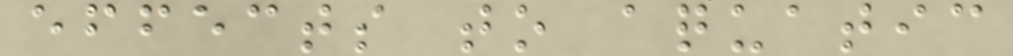effects to aquatic
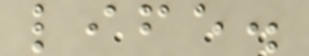life.
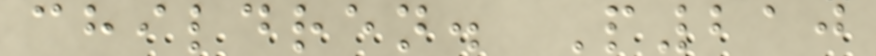children. P210
